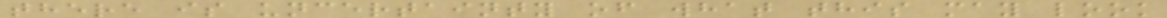there is uncertainty of what this may look
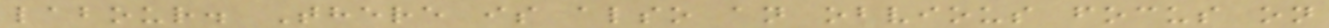labour. There is also an obvious focus on
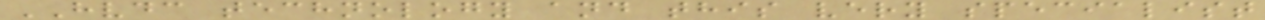HVDC technology and this very specialist
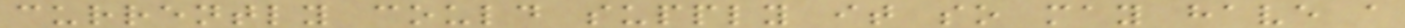currently could supply it so may have a
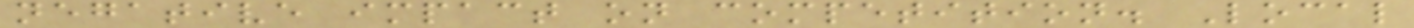negative impact on competition. Local
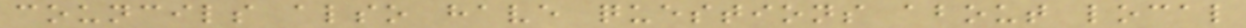councils also have questions about local
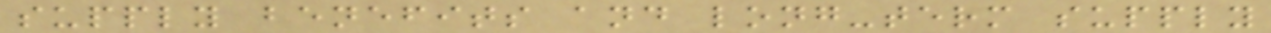supply benefits and long-term supply
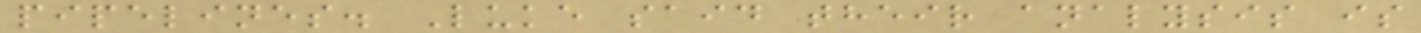pipelines. Luke said their analysis is
